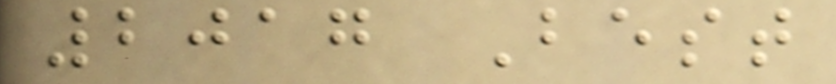2017 Best
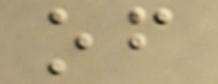of
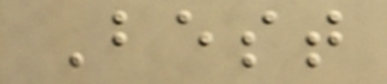Best
